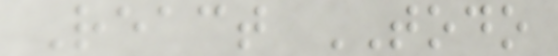React TODO
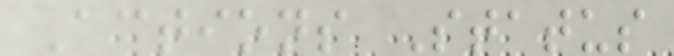Actions Status
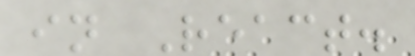in React.
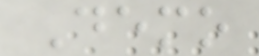Demo
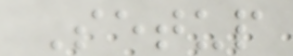Setup
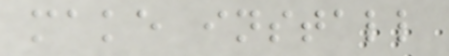make install
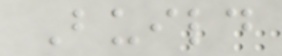Build
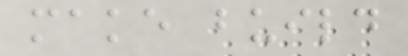make build
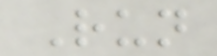Run
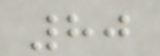80
